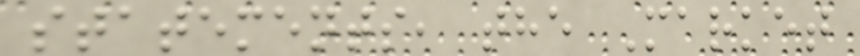statements, the Market
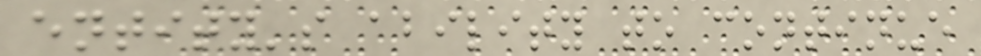entity's ability to continue
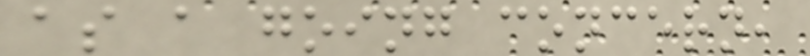as a going concern,
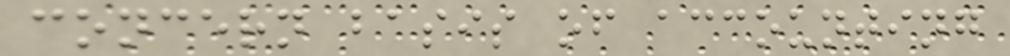concern basis of accounting
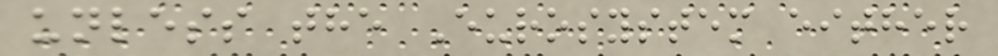unless the Eurosystem either
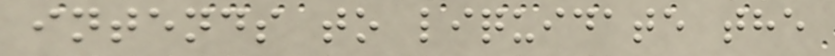intends to liquidate the
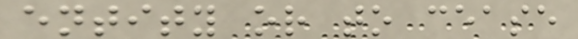entity or to cease
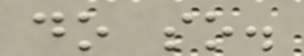do so.
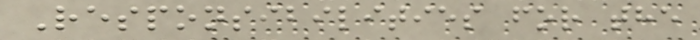Responsibilities for the
